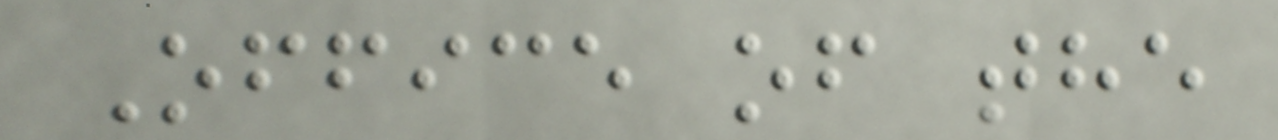Office of the
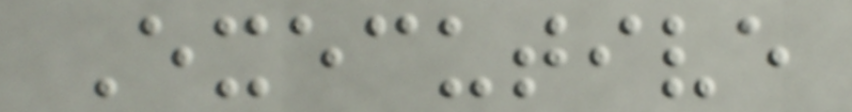Executive
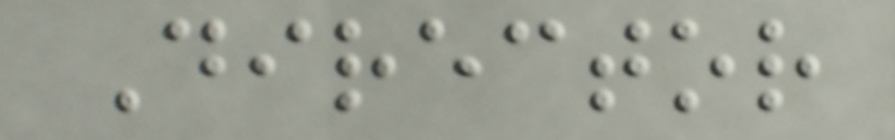Director
